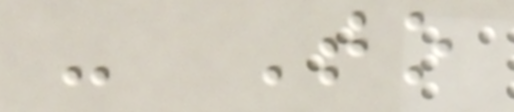- To
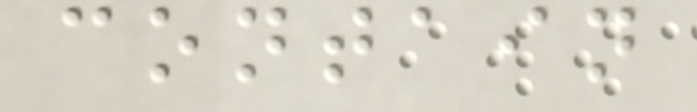contain
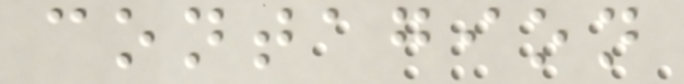contagion
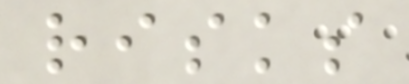risks
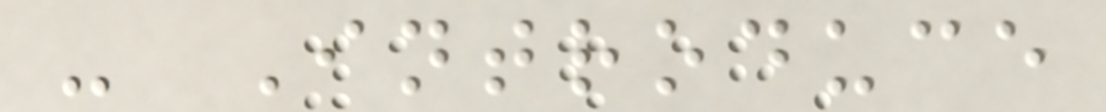- Introduce
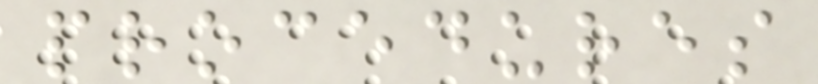procedures
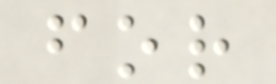for
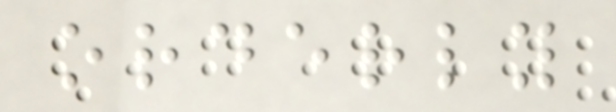orderly
